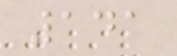141
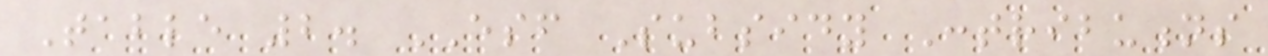Table 2. ESF Subsidy Contributions
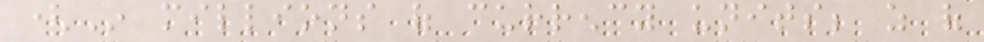(In millions of currency units; as of
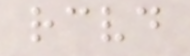received
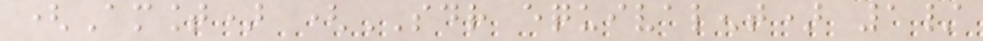(Amount) (SDR equivalent) 1/
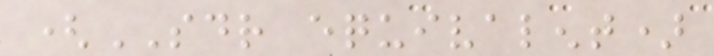(SDR equivalent)
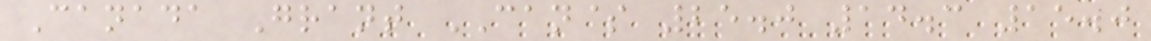Canada Grant CAN$ 25.0 14.3 15.0
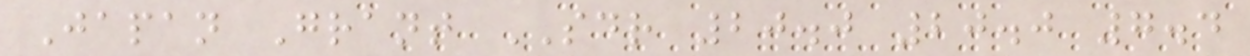Japan Grant SDR 20.0 20.0 7.4
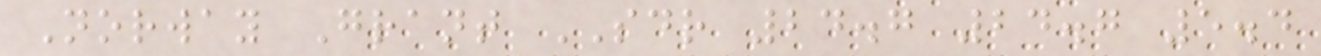Norway Grant SDR 24.7 24.7 5.4
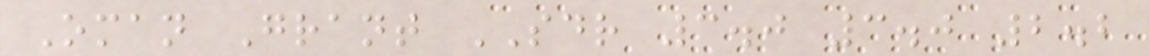Oman Grant SDR 3.0 3.0 2.2
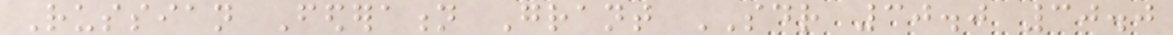Russian Federation Grant SDR 30.0 30.0
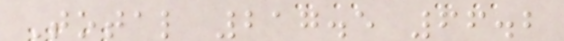Total 217.5 66.2
